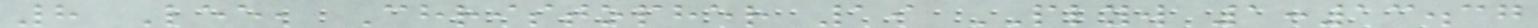8 Lee, Christopher 19 PLYW 1:13.37
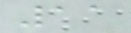11
